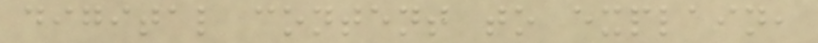digital content to explain,
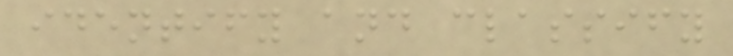identify and classify
